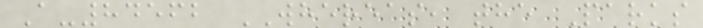A-84562 WHEREAS, the Parks
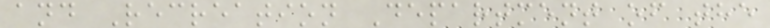and Recreation Department of the
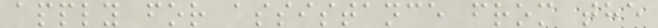apply for assistance from the
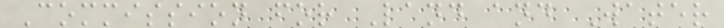Commission for Land and Water
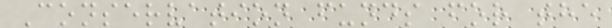Conservation funds for the
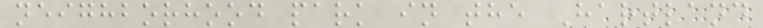neighborhood park in the Hartland
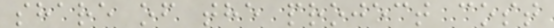share of the project cost
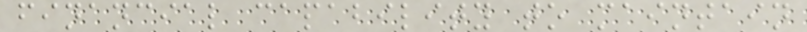financial capability to maintain
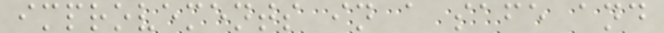improvements in a safe and
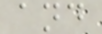and
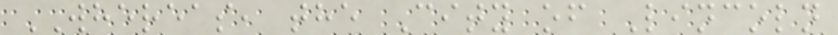WHEREAS, the City of Lincoln
